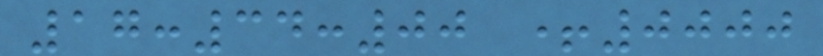17:34:00 +0000
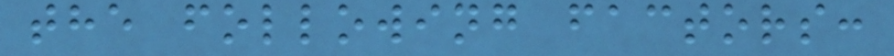the following factors:
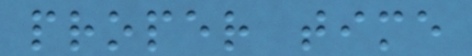proper time
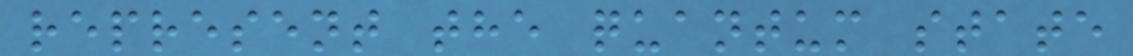represent the quantum state
